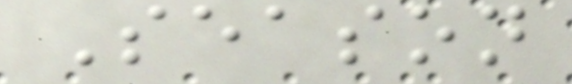Season
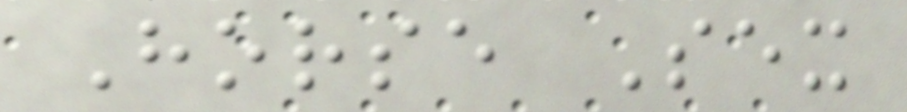Horse Sex
